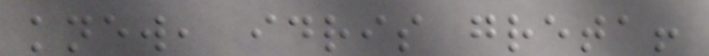knew, idris greta!
